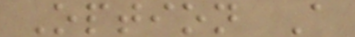Option A
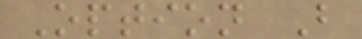Option B
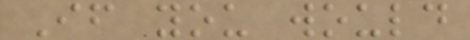If you would
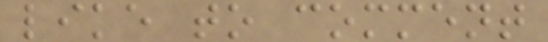like to comment
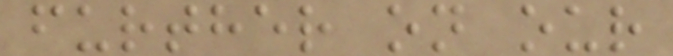further on our
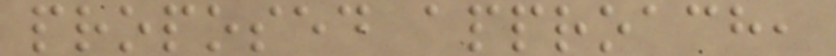proposed approach,
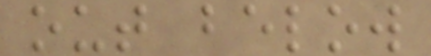out below
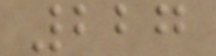227
